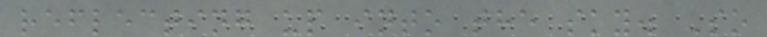reflecting up into the sky. So
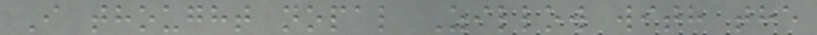I thought nopal Zillow with the
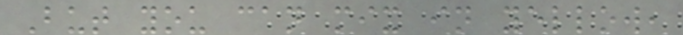But you can mix in yellow,
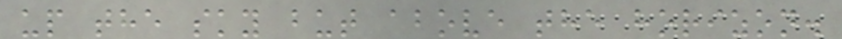up the sky but above the horizon.
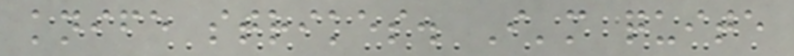knife strikes. I'm quite
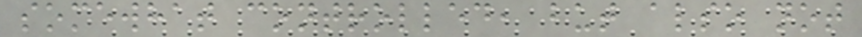somewhat controlled, but also not
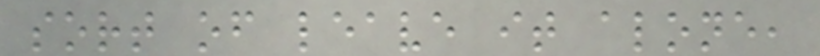sort of leave it alone,
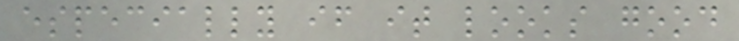especially if it looks good
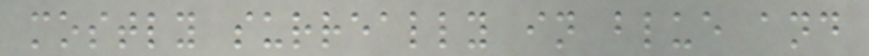mostly surreally in blue and
